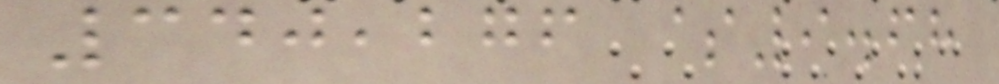340,276 $9.68
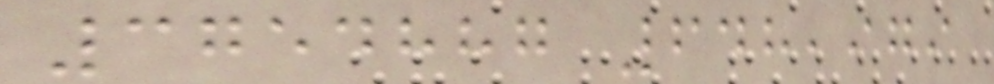3754887 648,979
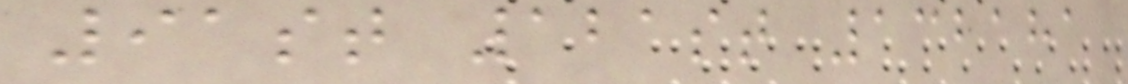91st 121st 132181
